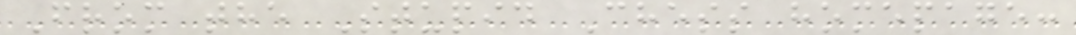From the Stupid Chess homepage:
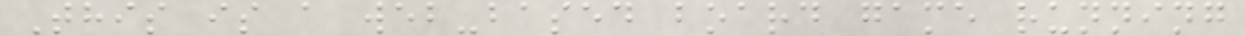This is a web-based board game running
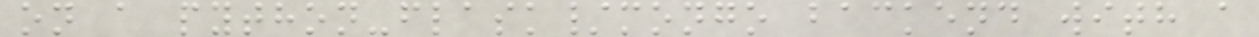on a python-flask/mongo backend with a
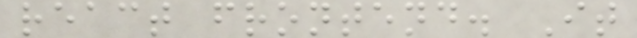react frontend. It
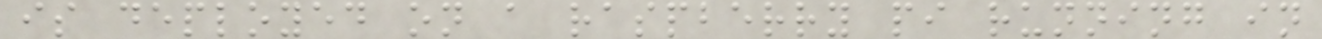is deployed on a raspberry pi running in
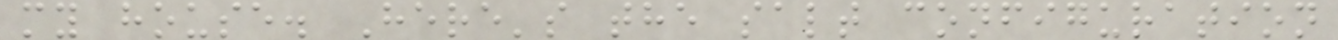my house. Here's the salt configuration
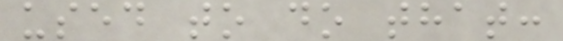used to do that:
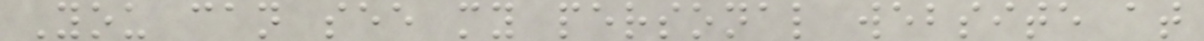You can see my personal website at
